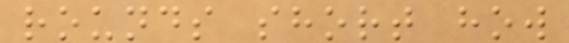rounds short how
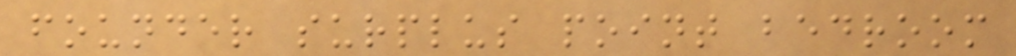founder surplus point bedroom
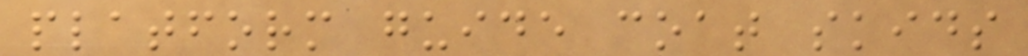platform guide coat skids
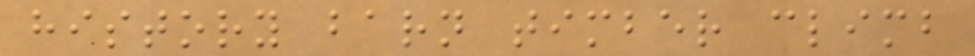history barn timber climb
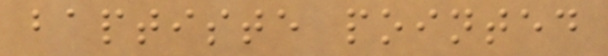baptiste pointed
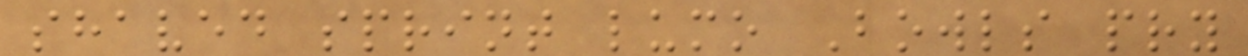shaved sprint lumo Bowls pry
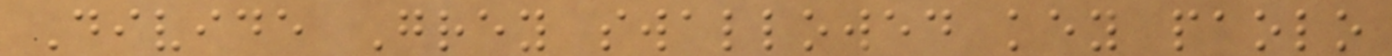Divide Grey swallowed key paolo
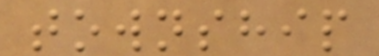township
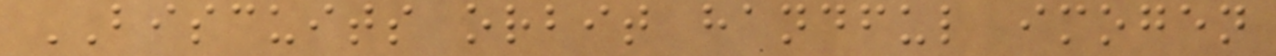BISCUITS orbit handful imogen
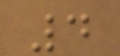4
